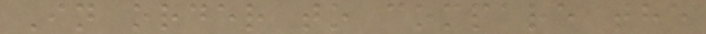In order to compare the
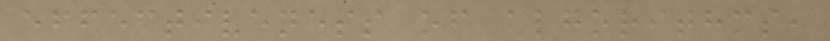effectiveness of algorithms,
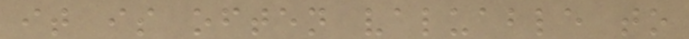it is often valuable to
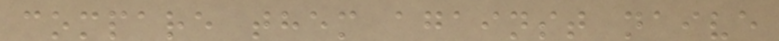compare them against naive
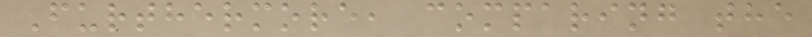Furthermore, comparing the
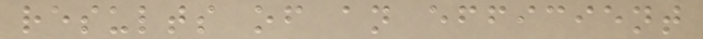results of an efficient
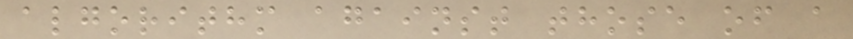algorithm against those of a
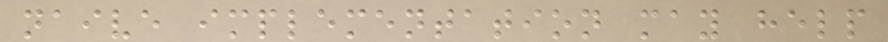naive implementation may help
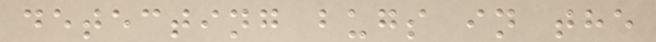detecting bugs in the
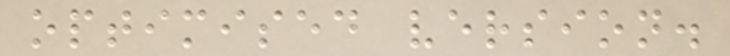optimised version.
